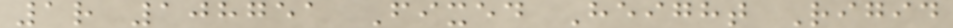1r 108751 Fixed Height Rigid
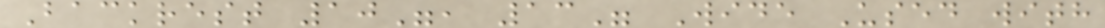Backrest 10", 13" Wide Used with
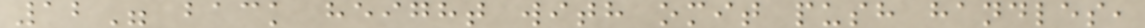12" back height with omit push handles,
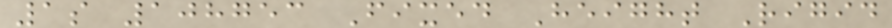1s 108753 Fixed Height Rigid
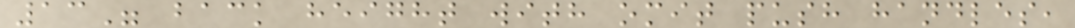13" back height with omit push handles,
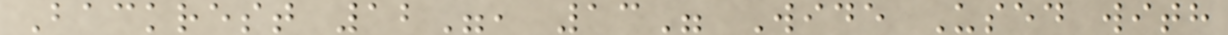Backrest 12", 13" Wide Used with
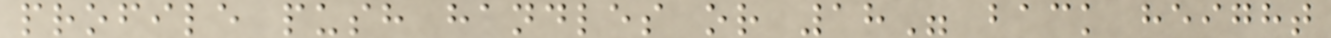profile push handles or 18" back height
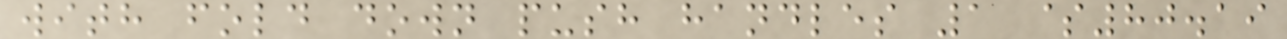with fold down push handles 1 $80.19
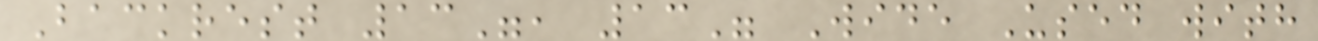Backrest 13", 13" Wide Used with
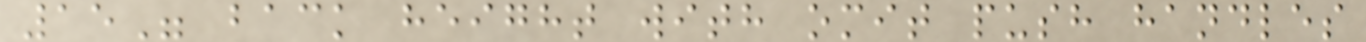15" back height with omit push handles
